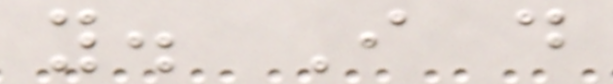you. I do
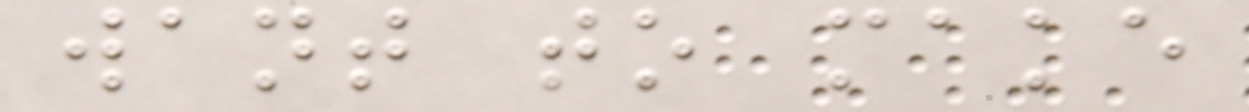want to make
